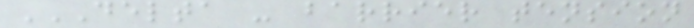DELTA - BARRIER TENSION
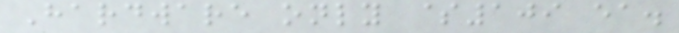Hardware only $109 ea.
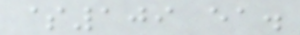$109 ea.
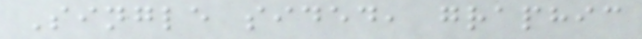Single sided, graphic
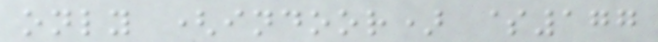only (indoor) $177
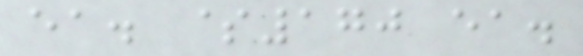ea. $170 ea.
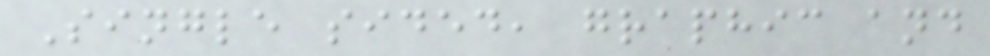Single sided, graphic and
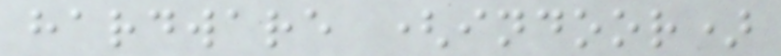hardware (indoor)
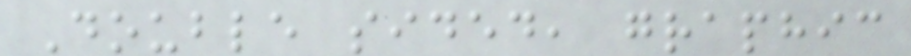Double sided, graphic
